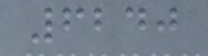6240
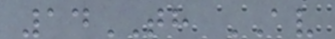14TH AV
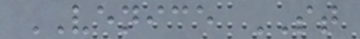VENICE ST
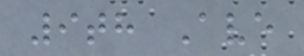9th Ave
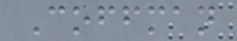Coffman
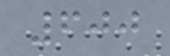600
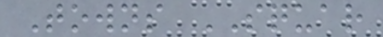Towns SQUAR
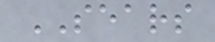SEARS
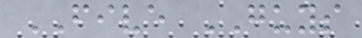FIVE GUYS
